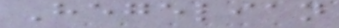Hegelian
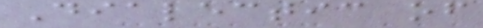Dialectic of
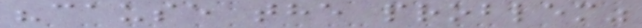"cause the problem"
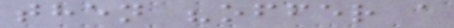then "offer a
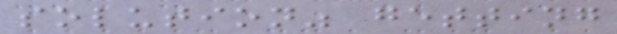solution" getting
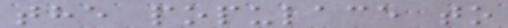the populace to
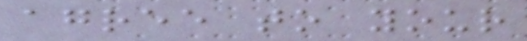agree to your
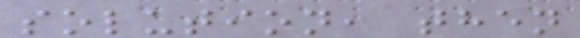solution, then
